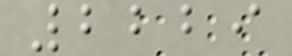2229
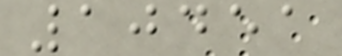10451
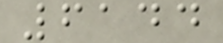6144
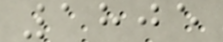1805
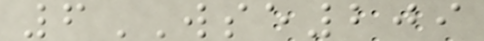6WSE209
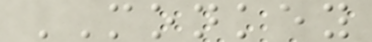MONKEY
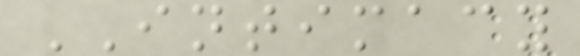INTIMACY
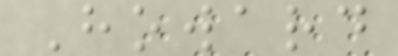Howard
